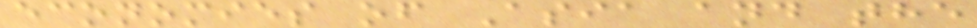economies of Asia and the
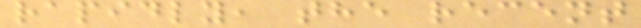rapidly, the recent
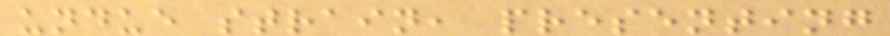undue strain, presenting
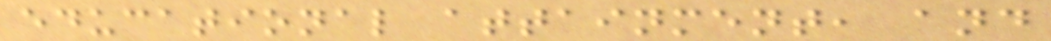educational attainment, and
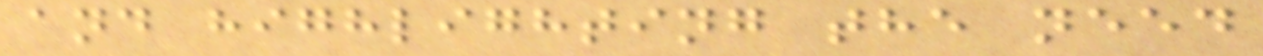and highlighting the need
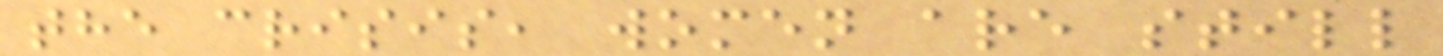the crisis, women are still
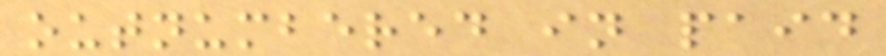outnumbered in paid
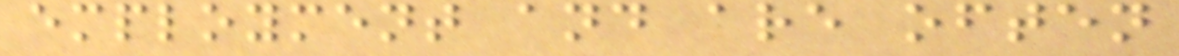employment and are often
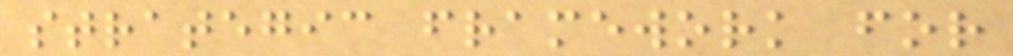strategic framework for
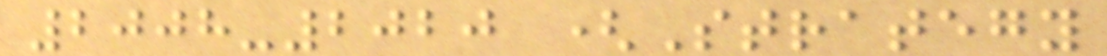2008-2020 (Strategy
